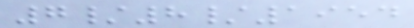7/8/1954
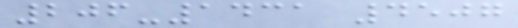206-1431 4507
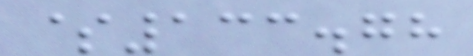$133.78
